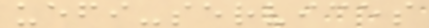uefi-services
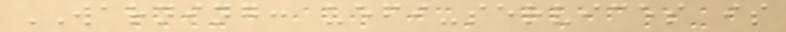WARNING: uefi-services is
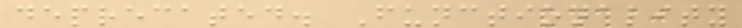deprecated. Functionality
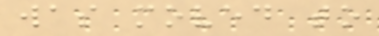was moved to
